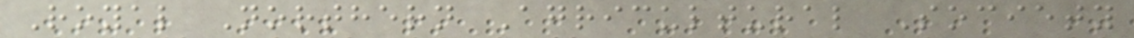Royal Northern Agricultural Society
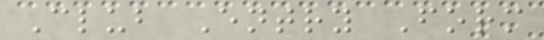Club Entry Form
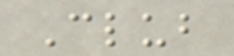Club
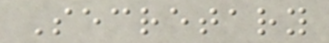Secretary
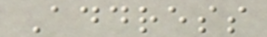Address
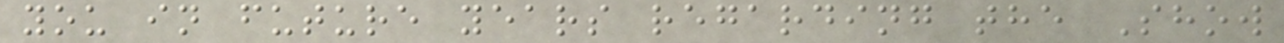you in future years regarding the Show
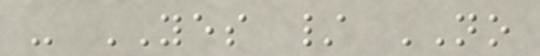- YES / NO
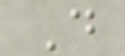D
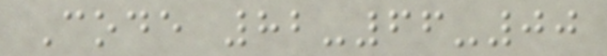Code 82-66-00
